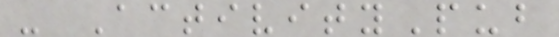- ActivityPub
